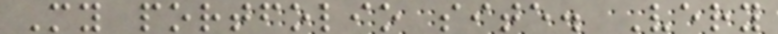My portfolio site. Very
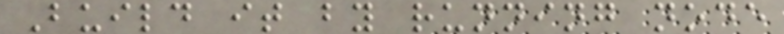Build it by running node
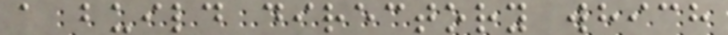a build directory which
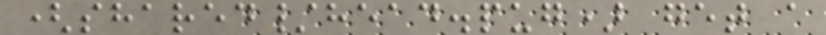(shared/head.pug) get a
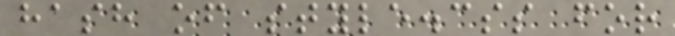hash of style.css for
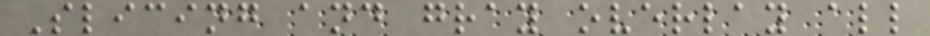Slicing and gray overlay all
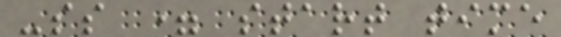-ss = start time
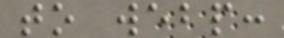to webp:
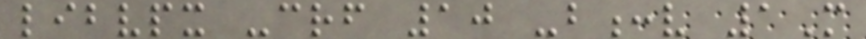libvpx -crf 10 -b:v 1M
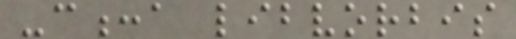-c:a libvorbis
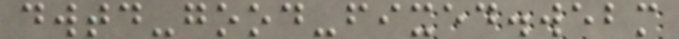dwtd-good-fixed.webm
